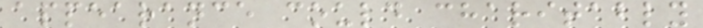appearance could charitably
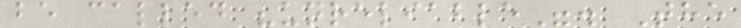be called "unreliable". The
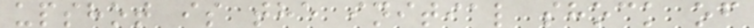upshot is the initial shock of
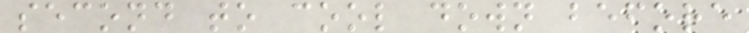second to cool down before
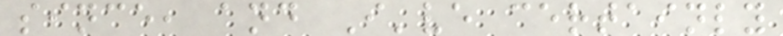since, and I've certainly
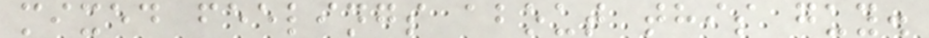mixed feelings about this guy.
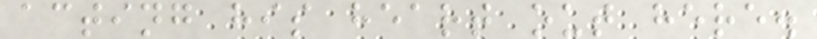acting his heart out here.
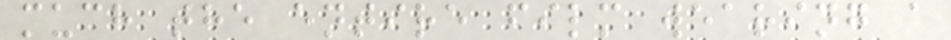much the entire film wearing a
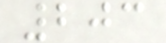203
